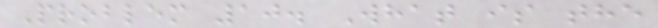Problem 10. What is the
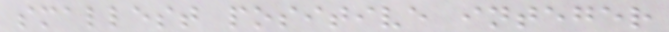smallest positive integer
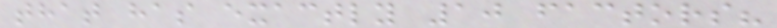that has exactly 10 factors?
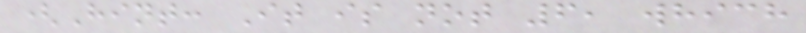(Hint: It is not 6, which
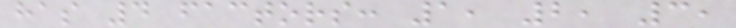has 4 factors: 1, 2, 3,
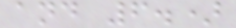and 6.)
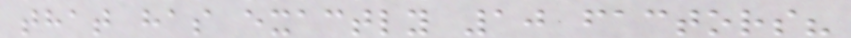that has exactly 10 factors?
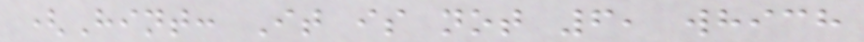(Hint: It is not 6, which
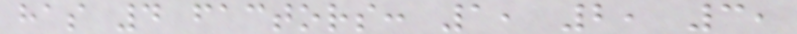has 4 factors: 1, 2, 3,
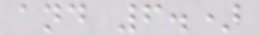and 6.)
